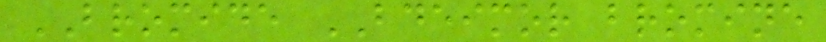BROMIDE BDEIMOR bromine
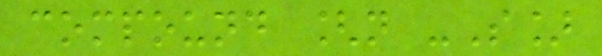compound [n -S]
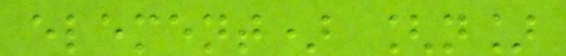element) [n]
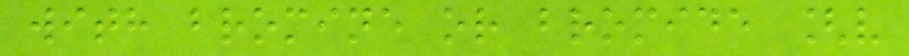with bromine or bromide [v
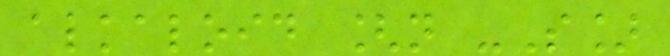alkaloid [n -S]
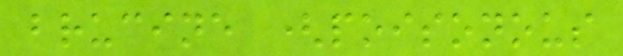brucine (poisonous
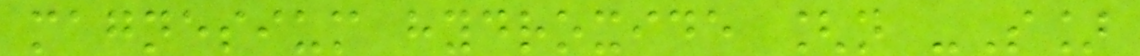magnesium hydroxide [n -S]
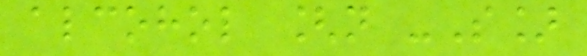alcohol [n -S]
